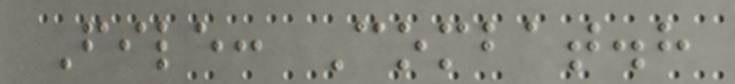File: Combat.h
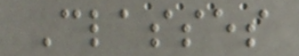Classes
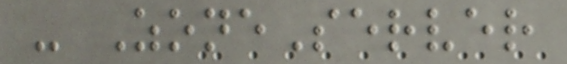- ZoneServer
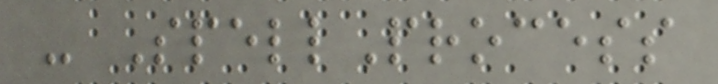- SpellProcess
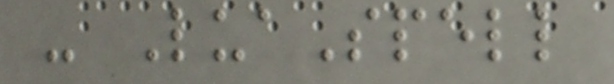- LuaSpell
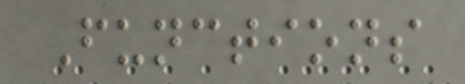Functions
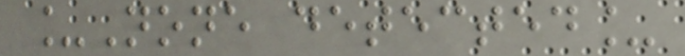_None detected_
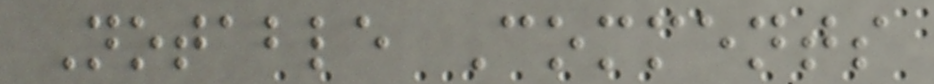Notable Comments
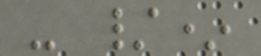- /*
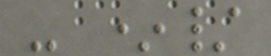- */
